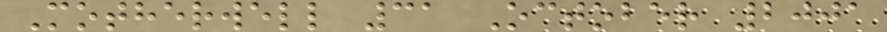Motherwell 31 October 2001
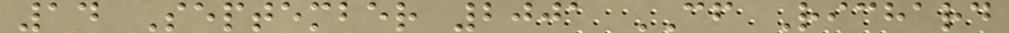14 September 2001 CF Richard
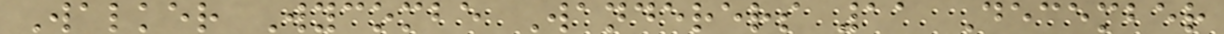Walker Wycombe Wanderers 11 December
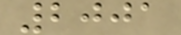2001
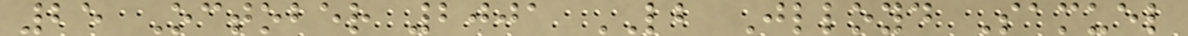25 October 2001 LB Jlloyd Samuel
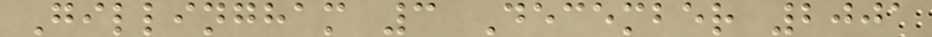Gillingham 3 December 2001
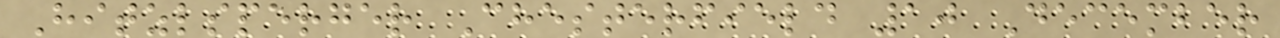Hitzlsperger Chesterfield 10 December
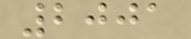2001
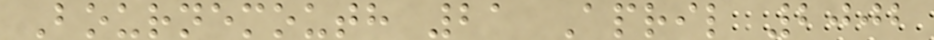Bournemouth 21 April 2002
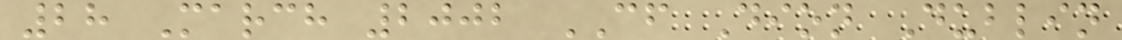28 March 2002 CF Dion Dublin
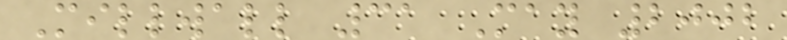Millwall 31 May 2002
